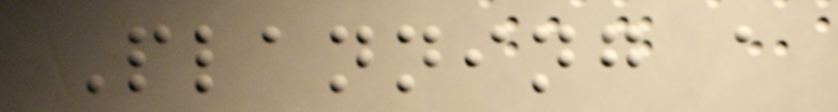Planning a
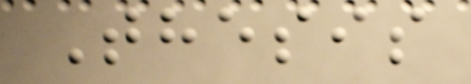Thesis
